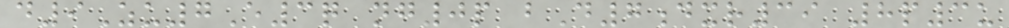d9Zu7E3q ng0p bD7dxr39 8p3u
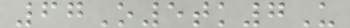67O5tk7U
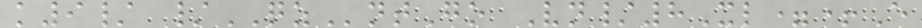k9/ /QZntGo Vn/8Xl=+E
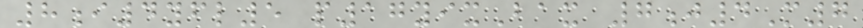8i4yfl5 p17yixBax 7j4M7
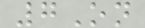7On
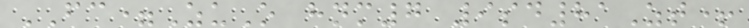FC=ZuO hnm7 9sd81Zt+
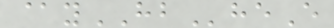@yHBheE
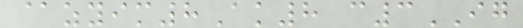@zyim8Ak8 c3IG
